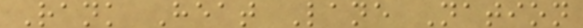Rank Heat Lane Nation
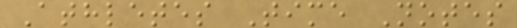Athletes Time Notes
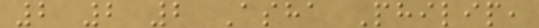2 2 2 Asha Philip,
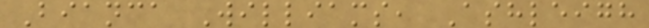Bianca Williams, Ashleigh
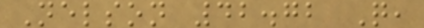Nelson 42.72 Q,
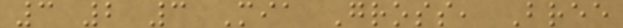3 2 3 Mia Gross, Bree
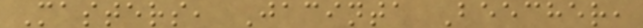Masters, Jacinta Beecher,
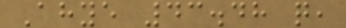Ahye 43.48 q,
